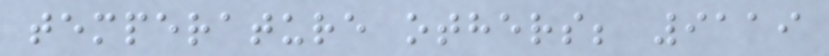temperature others; 9119
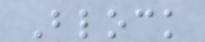Block
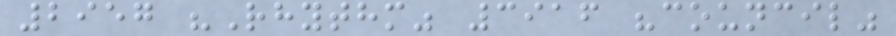2957 "Rhythm" 3916 "council"
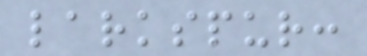larkspur:
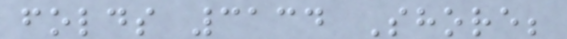folds 3134 Shore;
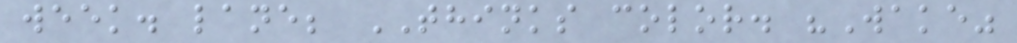week. lane; THINKS color. "Wake"
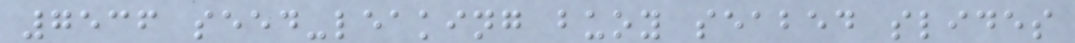7536 seed-leaking buoy seabed slides
